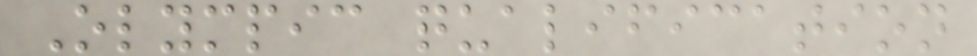Olympic qualification
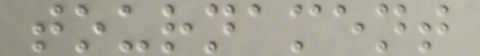tournament
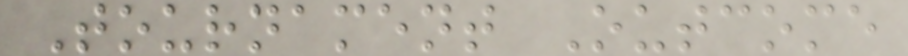Tournament Outcome
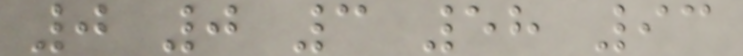0 0 3 58 93
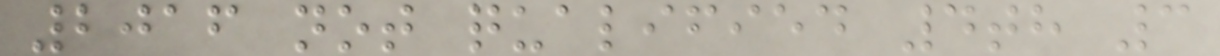2016 not qualified 4th 3
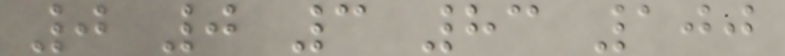0 0 3 83 100
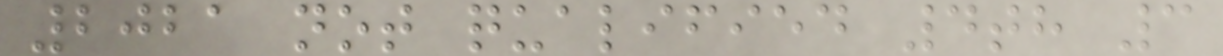2021 not qualified 4th 3
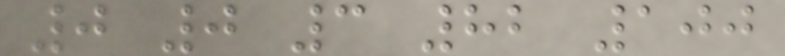0 0 3 82 100
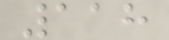118
